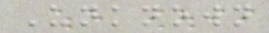Unknown
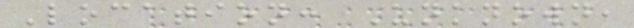Location: Unknown,
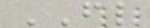FL
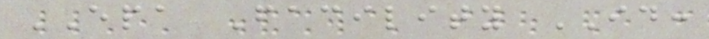EPA Facility ID:
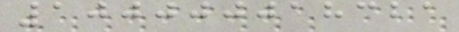100000018321
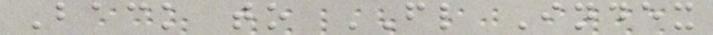Back to FL Index
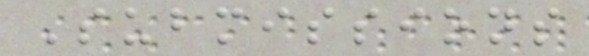Submissions
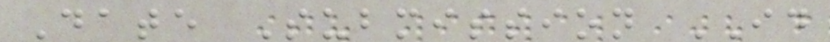Date Submission ID
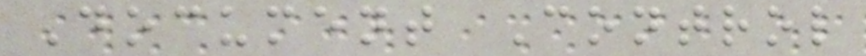Document Control
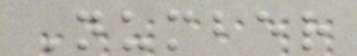Number
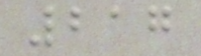217
